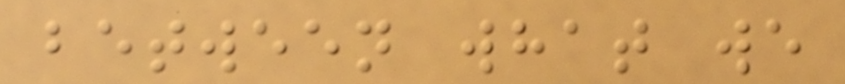between what we
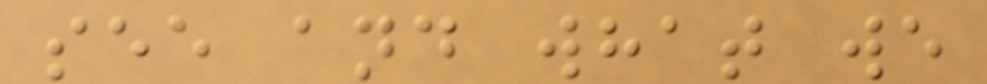see and what we
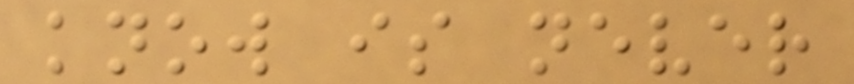know is never
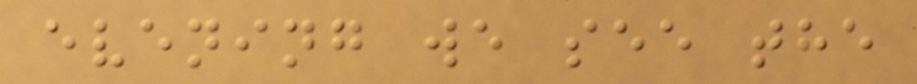evening we see the
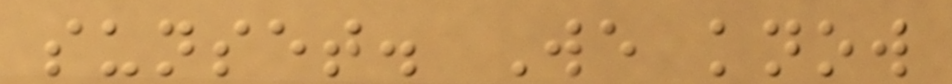sunset. We know
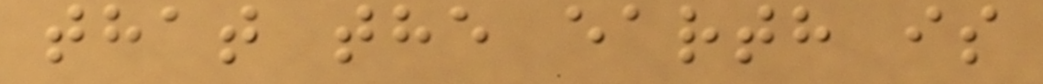that the earth is
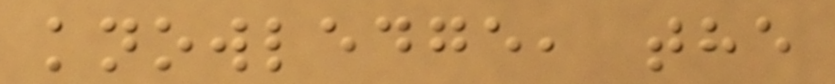knowledge, the
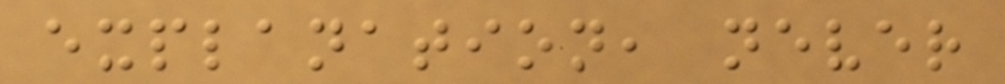explanation, never
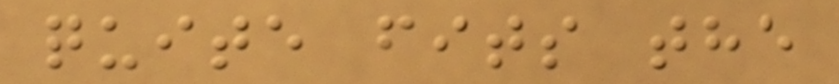quite fits the
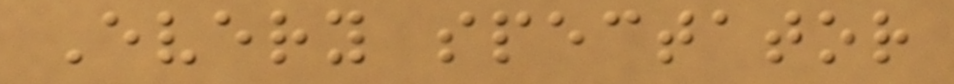Every spectator
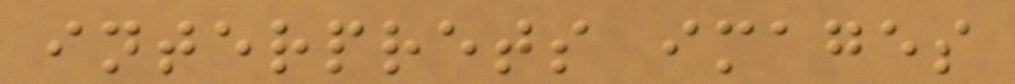interprets images
